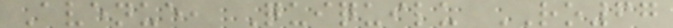Avenue, Quiquilu RO67
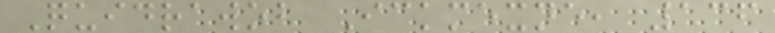Quidrawob Ickmexne, 136
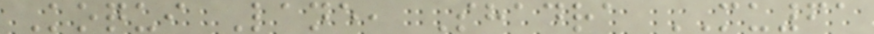Koqui Lane, Shadra MU61
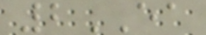2EA
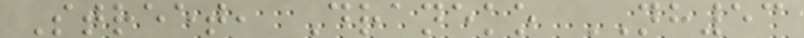Street, Draneko NH53
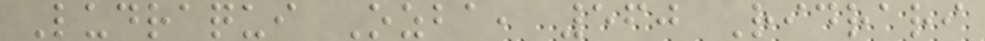Ludraqui Ozba, 560 Ridrari
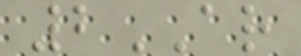2AR
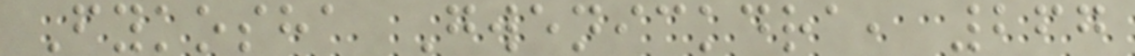Fykosha Gwenickdra, 267
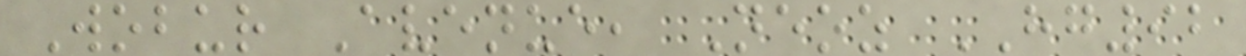Wobur Avenue, Neoz HG92
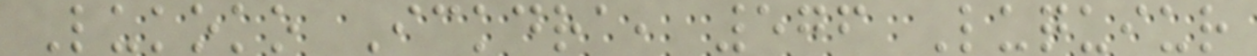Lukoko Ickdra, 576 Luquiur
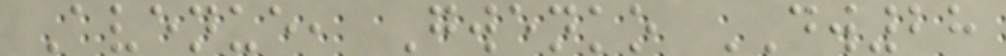Avenue, Gwenko DW28
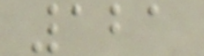121
